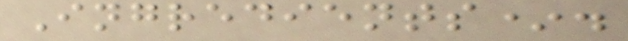Ingredients*.
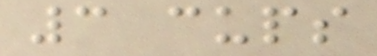3 cups
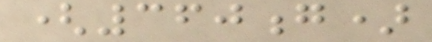(360g)
